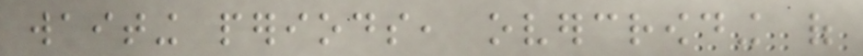waiting periods, overcrowding of
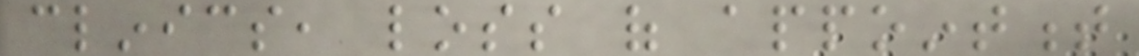clinics, loss of appointment
